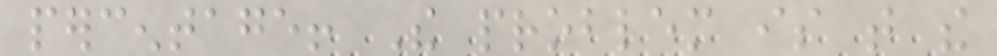percentage! The problem is that the
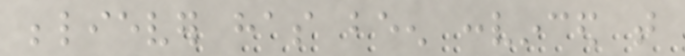believer has been convinced that
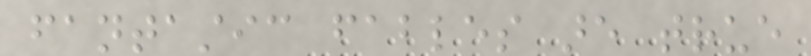fantastic fables are true
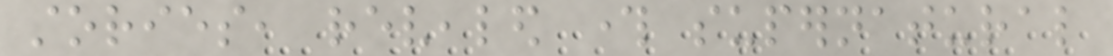stories, revealed through supernatural
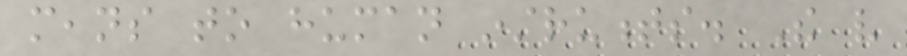means to human instruments. The very
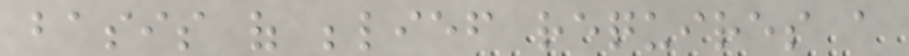basis of belief requires a
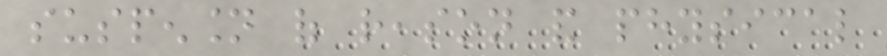suspension of reason and physical
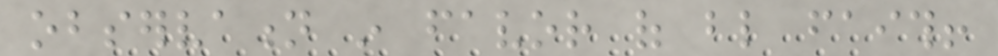observation in favor of blind faith!
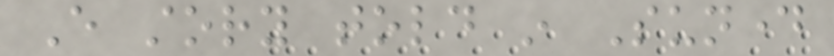Every story told in Sunday
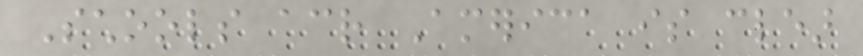Schools across America is clear
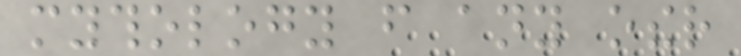mythology from any other
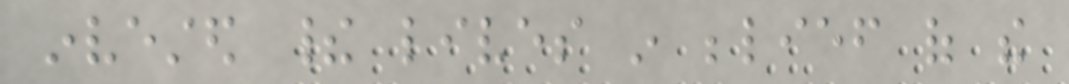invested their lives in belief of the
